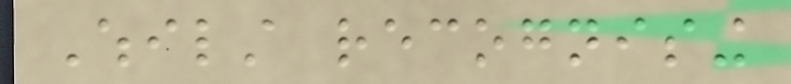Whilst recognising
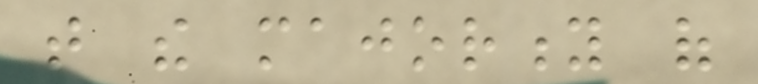that the majority of
